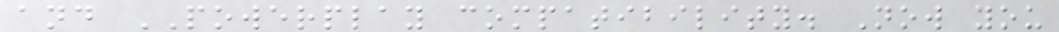and POWERPLAY compatibility. Now you
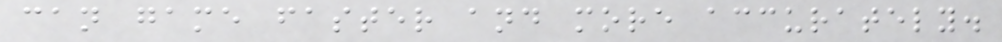can game faster and more accurately.
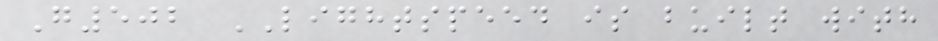G502 LIGHTSPEED is built with
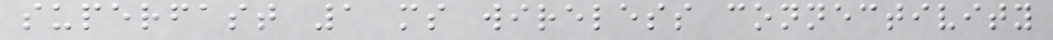superfast 1 ms wireless connectivity
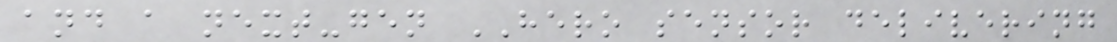and a next-gen HERO sensor delivering
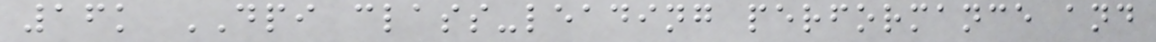16k DPI class-leading performance and
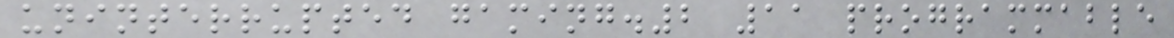uninterrupted gaming.2 11 programmable
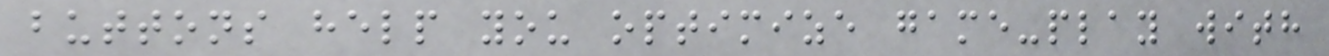buttons help you optimize game-play with
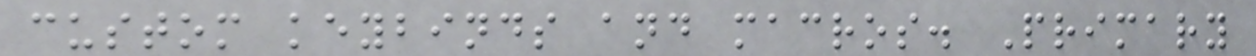custom keybinds and macros. Primary
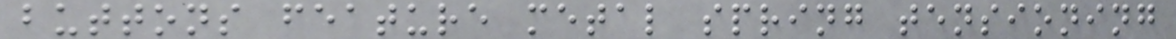buttons feature metal spring tensioning
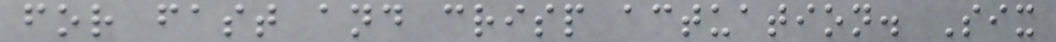for fast and crisp actuation. Six
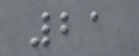21
